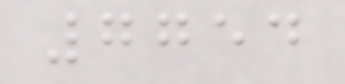7754
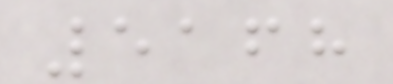5168
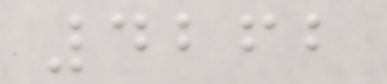4262
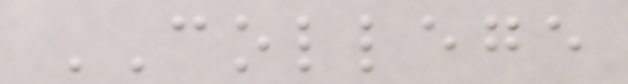COLLEGE
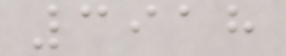3918
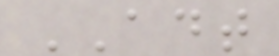ADT
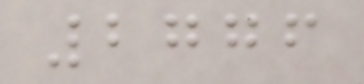2776
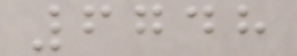6748
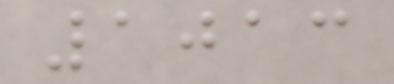1013
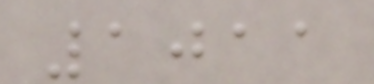1011
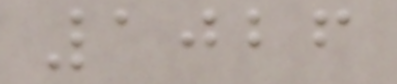1026
